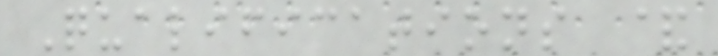Qualifications &
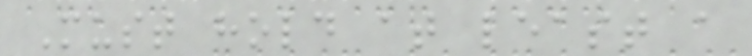Must hold at least a
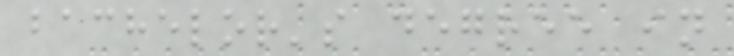bachelor's degree in
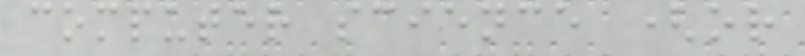computer science (or
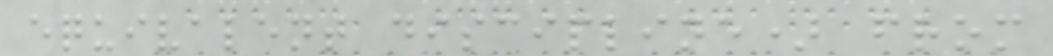equivalent discipline) from
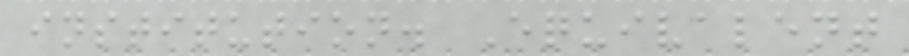institution. Equivalent
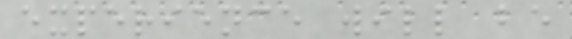experience will be
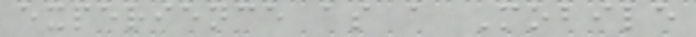experience as a Mobile
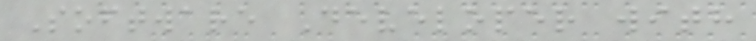Software Developer with
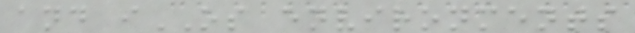and iOS environments
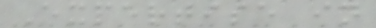Expertise in
